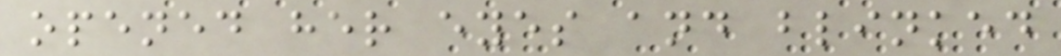opened her eyes and blinked
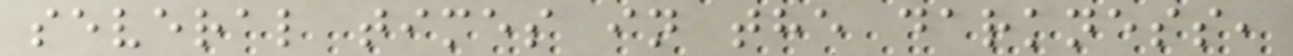several times in the darkness,
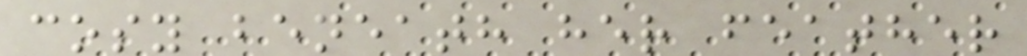cosy beneath her feather
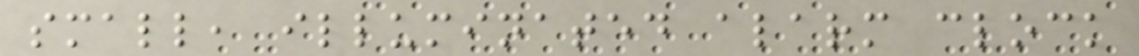small, illuminated alarm clock
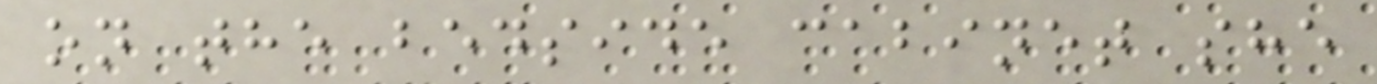on the bedside cabinet she
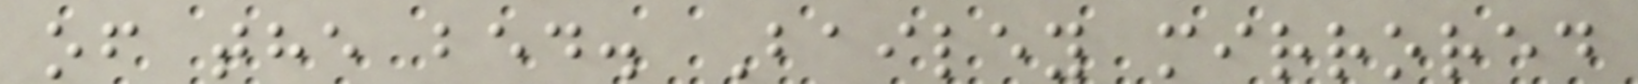of the bed. Bailey mirrored
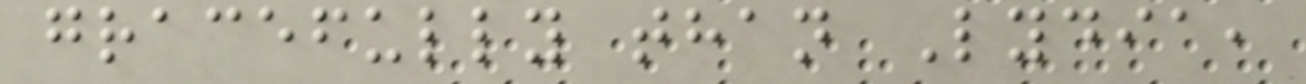gracefully than Lydia,
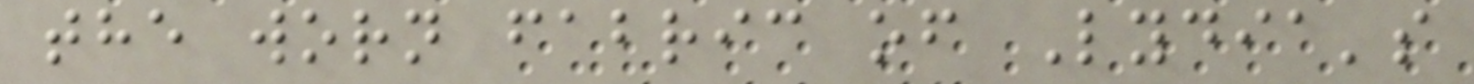the worn fabric of Lydia's
